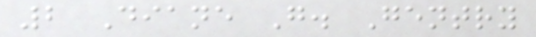2 Diane G. Gentry
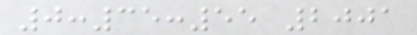0:35:55 2001
